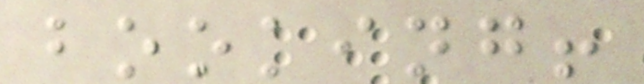booking!
